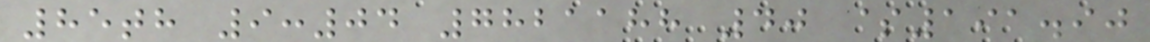85th 9:04 7821188 40 $191.90
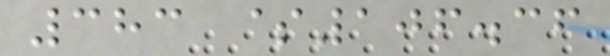383 $106.36
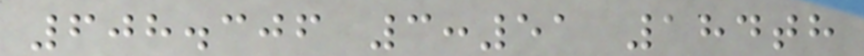608.306 3:51 184th
